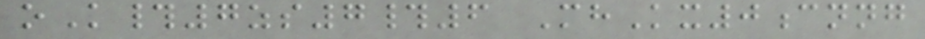oK#7zs7#6 MhKx0cnng
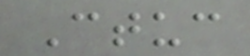Ctuc
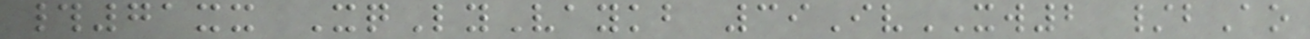#71xx XqLyVaykb 39IvXW2 /bAo
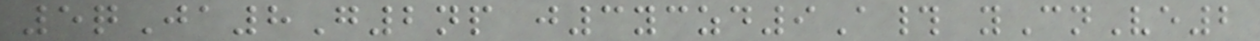5qJa8G2np j3yczd9A# yCnVe2
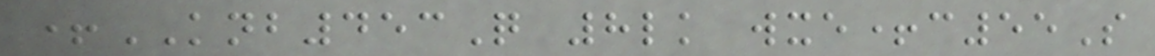+KNB453Q 8lk wxe+c55S
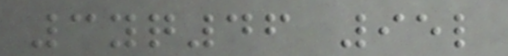3yq46 95l
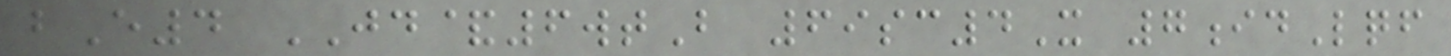bE4 JD&6wtB 69sc4X 7idLqf
